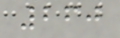260
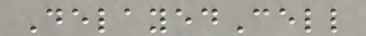DelayedCell
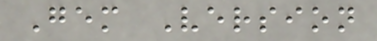Gem Version
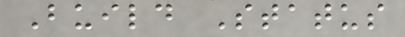Build Status
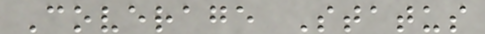Coverage Status
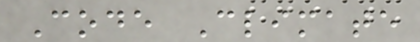Code Climate
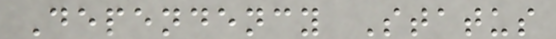Dependency Status
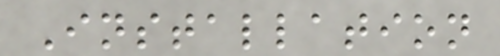Installation
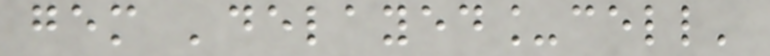gem 'delayed_cell'
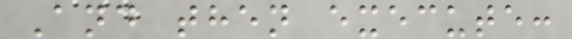And then execute:
